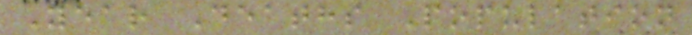Year Deaths Population
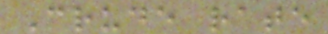Crude rate
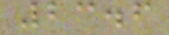23.6
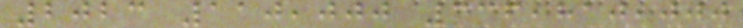2023 110,000 336,810,000
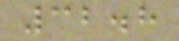32.8
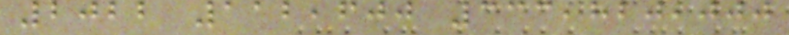2022 112,600 333,820,000
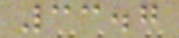33.7
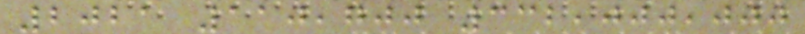2021 110,700 332,000,000
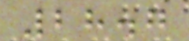28.7
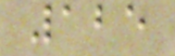125
